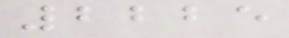2225
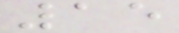15
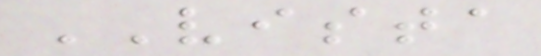VISTA
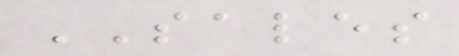SALES
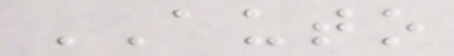AUTO
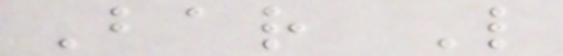Bar L
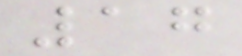17
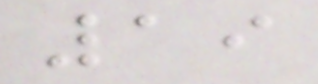19
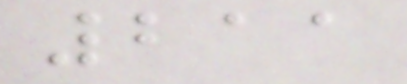211
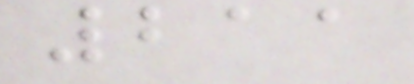211
